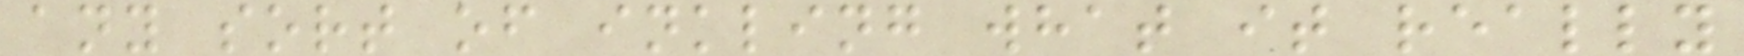any sort of inkling what it really
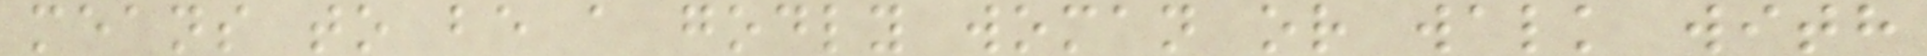means to be a godly woman or walk with
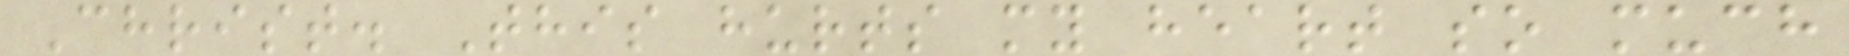Christ. This hurts my heart so much
